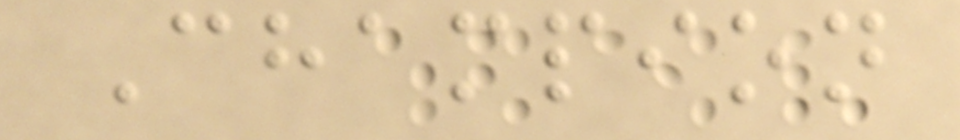Champion
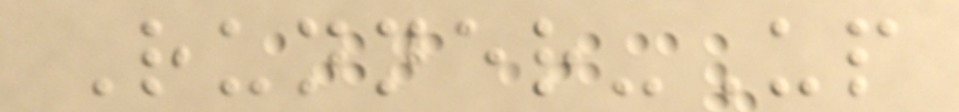Runner-Up
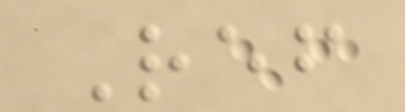Ref
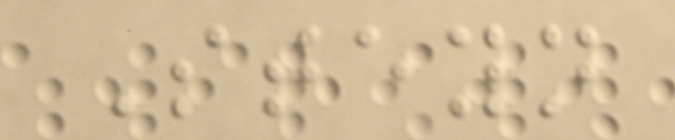Steyn
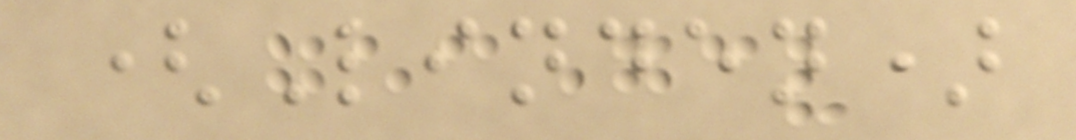(Linden)
